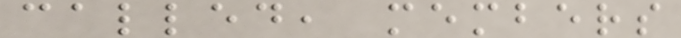called, members
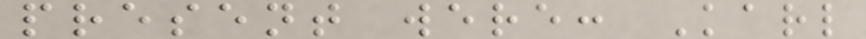present were: Karl
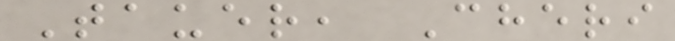Tauer, Cheri
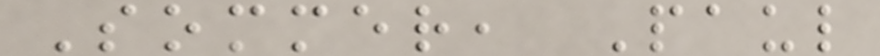Sommer, Paul
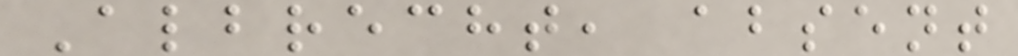Albrecht, absent
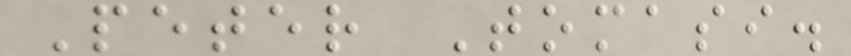Peter Tomasi.
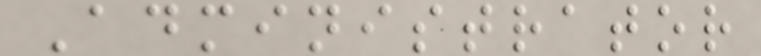Administrator
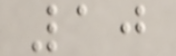10
